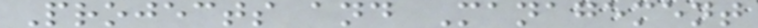Projects and Management
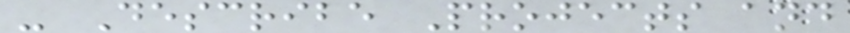- Describe Projects and
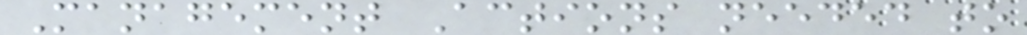Management Actions needed to
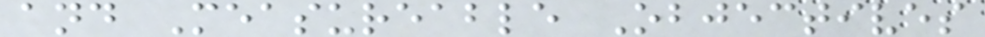and Measureable Objectives
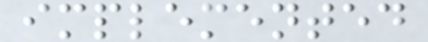implemented
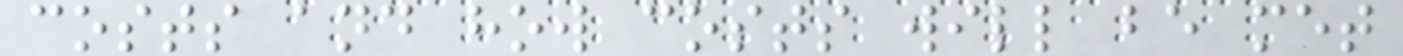costs and how costs will be met
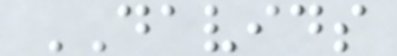DAVIDS
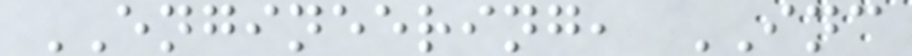ENGINEERING, INC
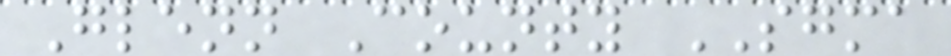Glenn County SGMA
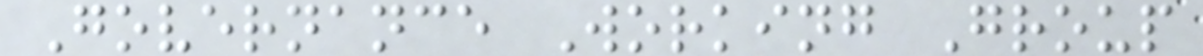Governance Working Group
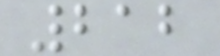212
